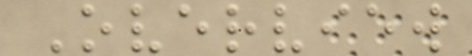Overview
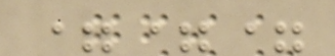===
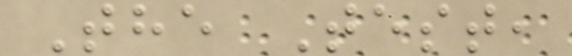The Test,
